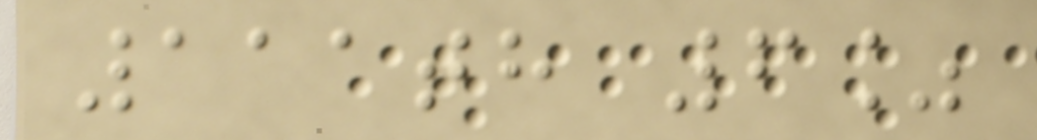111th 6%
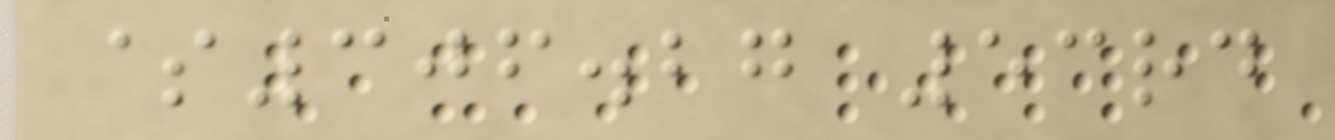$306.27 53rd
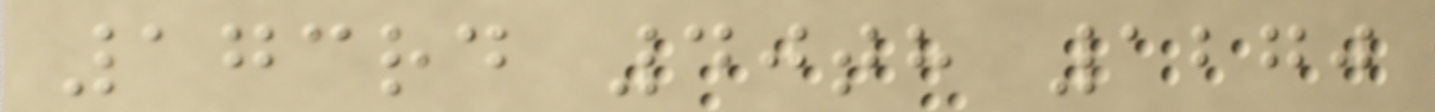173rd 40th 1270
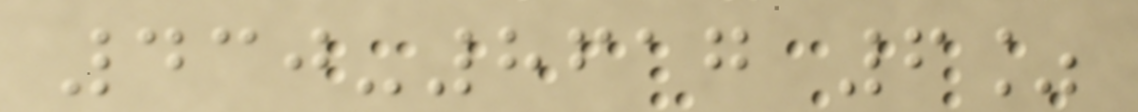430-8617 6%
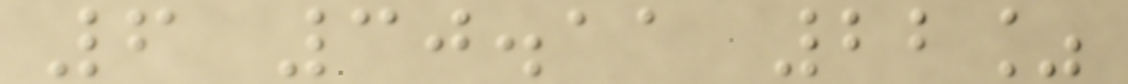6 30.11 22%
